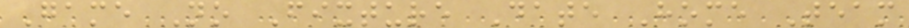Game No Fixture Date Home Team
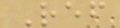Ref
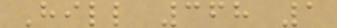Hill 368 1
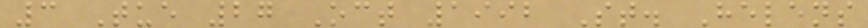3 Tue 27 Oct 1992 St. Helens
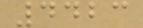4423
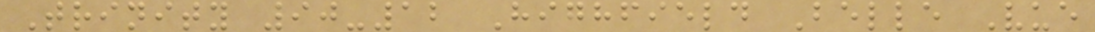Trinity 90-12 Highfield Belle Vue
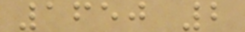1650 2
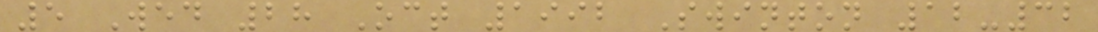5 Wed 28 Oct 1992 Swinton 12-32
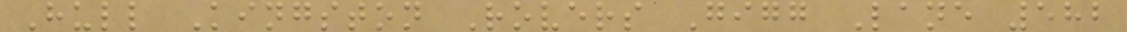Hull Kingston Rovers Gigg Lane 582
